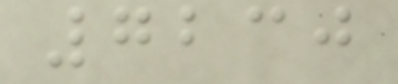7230
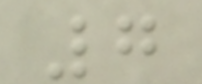7
